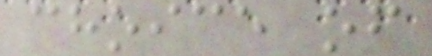choice of
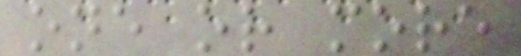one or more
